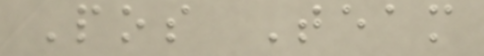Pos Team
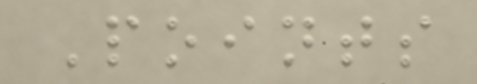Points
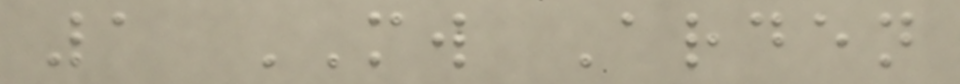1 MW Arden
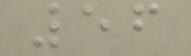56
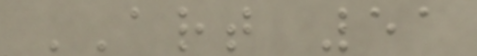ART 51
